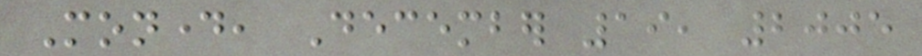Monday, December 19, 2005
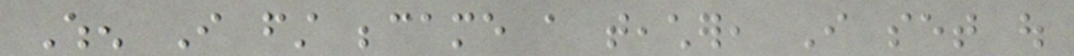When I first became a teacher, I set out
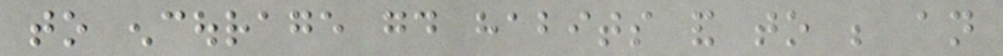to encourage good habits and to be an
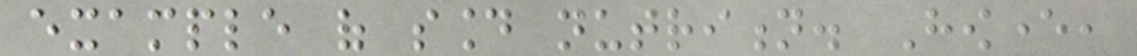example of sound nutrition. However,
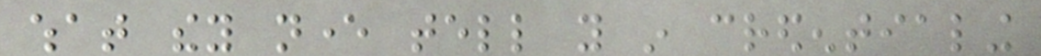what they never tell you in credentialing
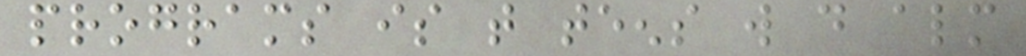programs is that teens will do almost
